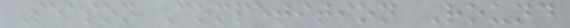Season Competition Round
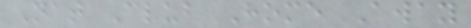Nat Club Home Away
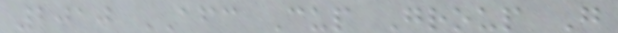2010 AFC Cup Group G
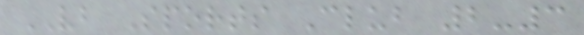VB Sports Club 2-3
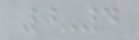0-4
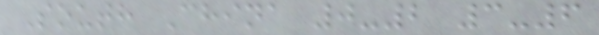South China 0-2 3-6
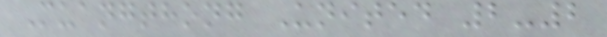Muangthong United 2-2
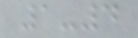1-4
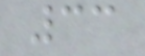33
